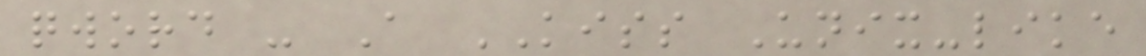qword - A KISS Unix-like
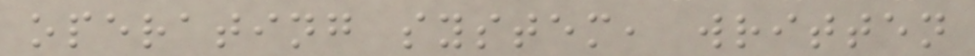operating system, written
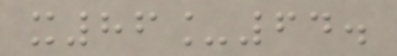x86_64.
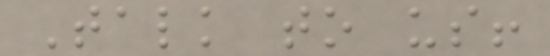Talk to us!
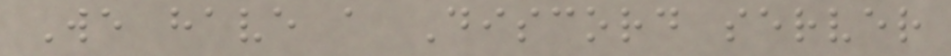We have a Discord server
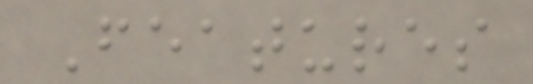Features
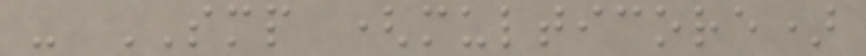- SMP (multicore)
